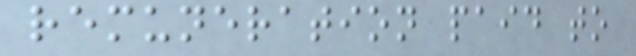remuneration paid to
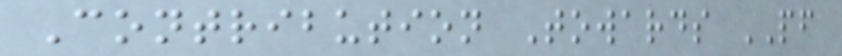Contribution Towards PF
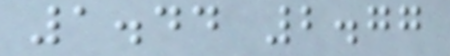1.44 2.77
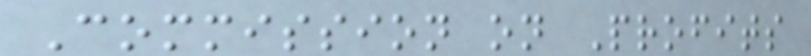Commission on Profits
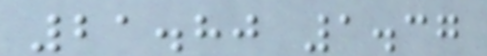21.80 1.37
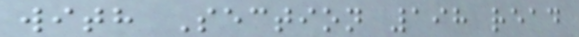with Section 198 read
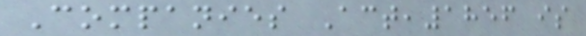Companies Act,1856 is
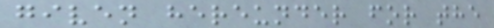given hereunder for the
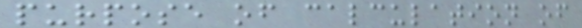purpose of calculation of
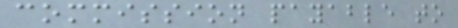commission payable to
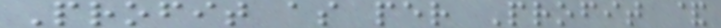Profit as per Profit &
